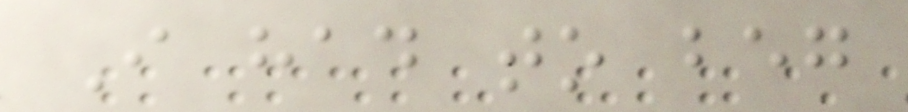I had to beg
